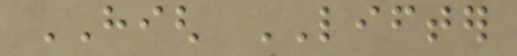HIGH LIFTER
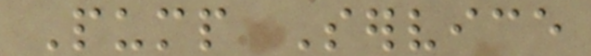Pump Service
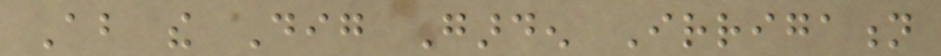About the Dig Garden Irrigation
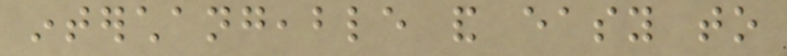interchangeable and easy to
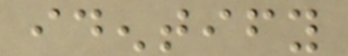identify
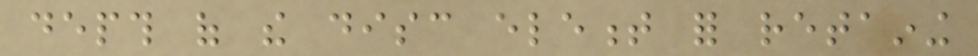depth of the disc element for retaining
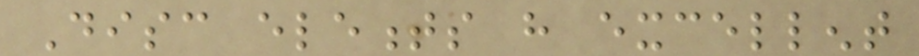Disc elements have excellent
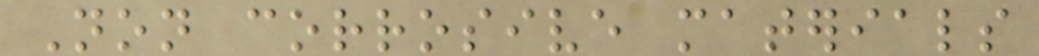Non corrosive materials
